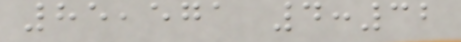85,571 4:32
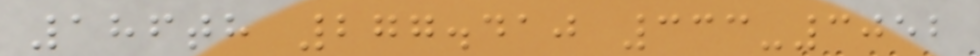186th 277.410 333-3052
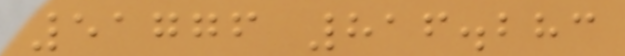51776 816.283
